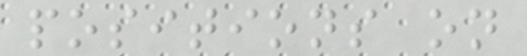positions on
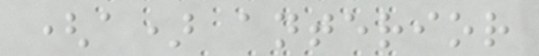(a) anterior
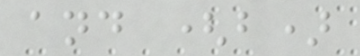and (b)
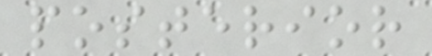posterior
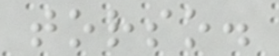torso.
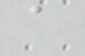a
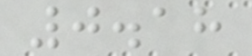0.18
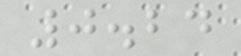0.24
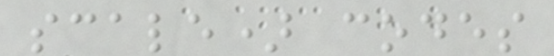scale) codes
